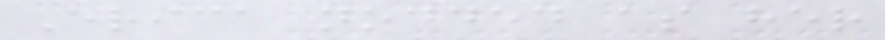Erica nodded as her
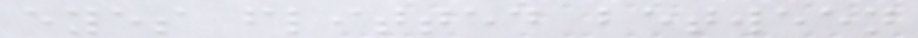eyes flitted between
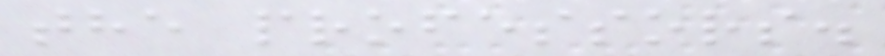the professors.
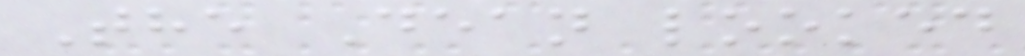The Dean looked
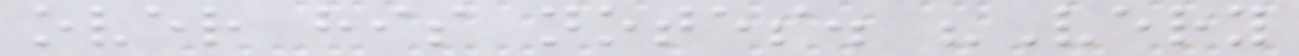over his notes. "Very
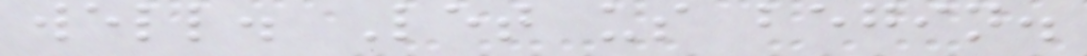well. Let us begin.
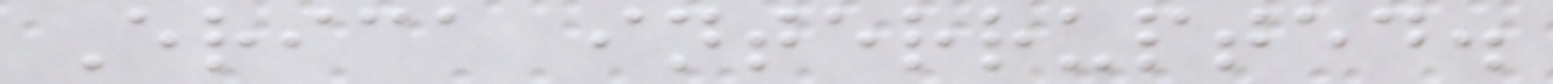Erica interrupted.
